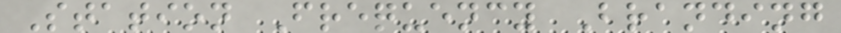Station Frequency Branding
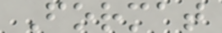Format
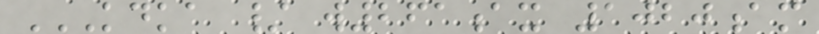KDKA / W261AX 1020AM
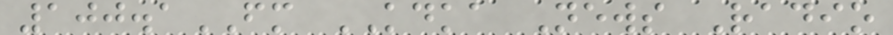100.1FM KDKA News Radio
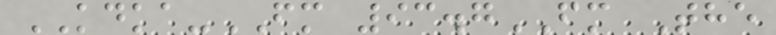KDKA-FM 93.7FM The
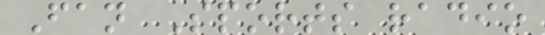Fan Sports radio
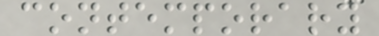contemporary
